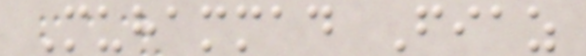Muhammad Fiaz
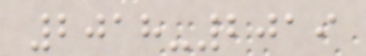2018-2019
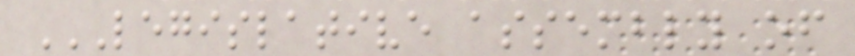LEGISLATIVE ASSEMBLY OF
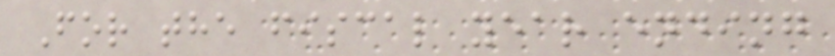For the fiscal year ending
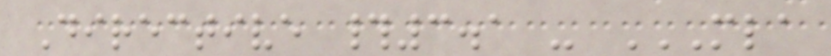Directive #3.1 - MLA
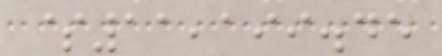$11,199.45
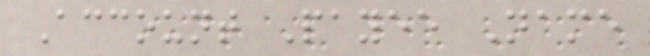Account Payee Name
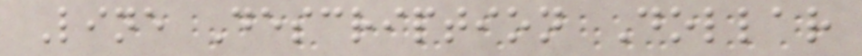Line Description Dollar
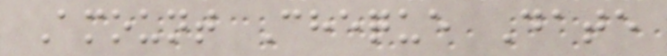Amount Cheque Date
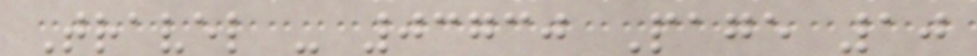Travel - 03730 Page 10
